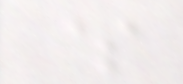$
